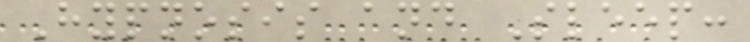Hypnosis and Sleep:
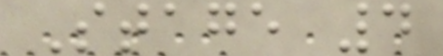Stage 4
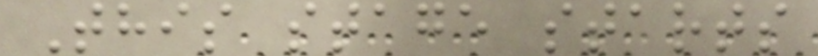This stage starts
